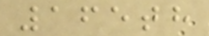165th
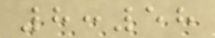8:58
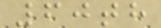60th
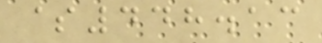$448.13
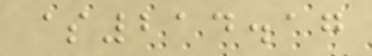$214.17
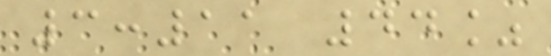3:11 44%
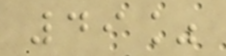49%
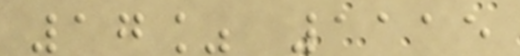17% 1115
